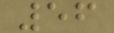56
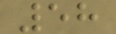58
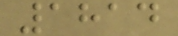1814
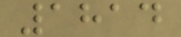1814
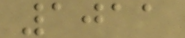1011
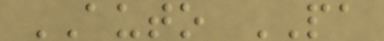AUTO PA
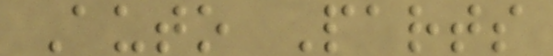Auto Parts
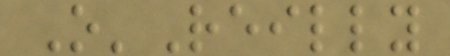O'Reilly
